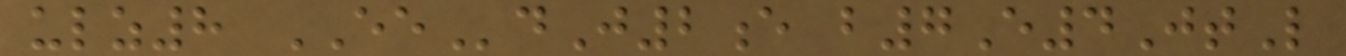ulz8 EEdJ2e b7E4JtL
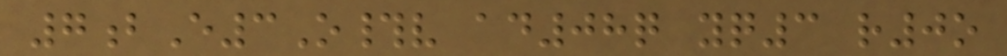7bE3O#v ad08q yq3 r0o
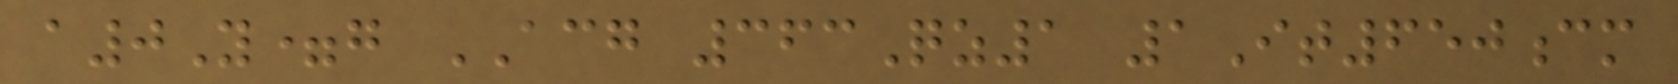a0Y=g ACG 363Qz1 1It650cm
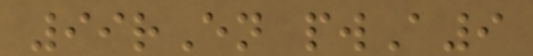99rEn pwA9
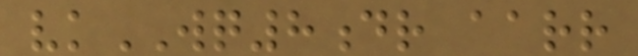vkWQ8dr aarr
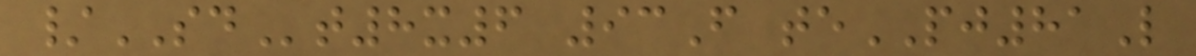/SDt8x6 93F tePJ81L
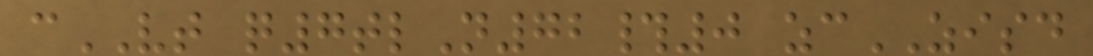cVT q7tlN72#0 zcZISD
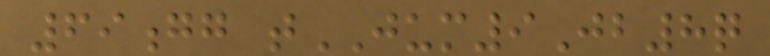69gg tJUM9Jb8q
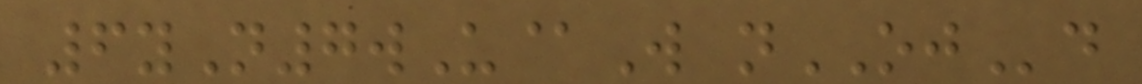6yN7wU@W nOJd
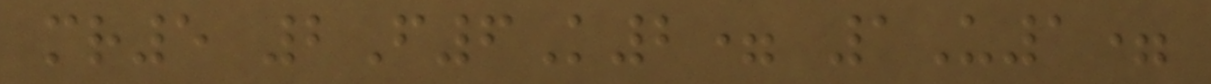mr5 2F6K2= 1U1=
